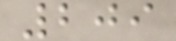209
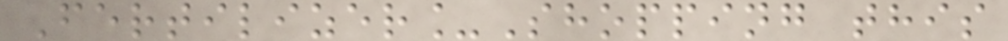Fertilizer_Shopping this
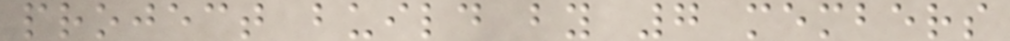project build by 7 members
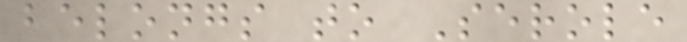belongs to Serole
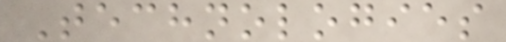Technologies
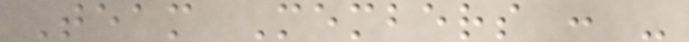Team Members : -
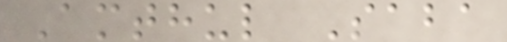Amthul Saba
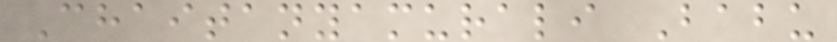Chaitanyamurali Babu
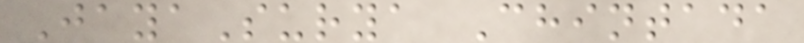JayaSurya Chintada
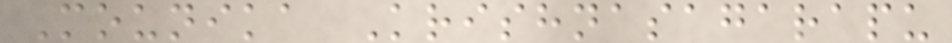Mounika Krishnasagarapu
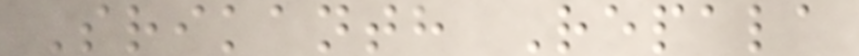Srikanth Repala
